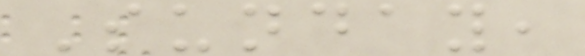Sunday,
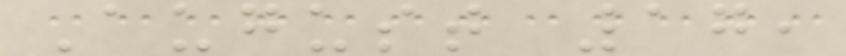August 17,
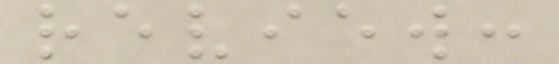review:
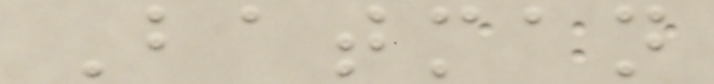Batman
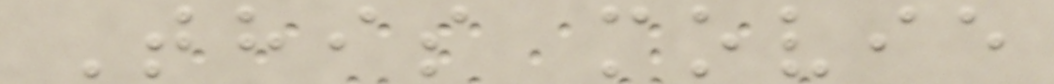This movie
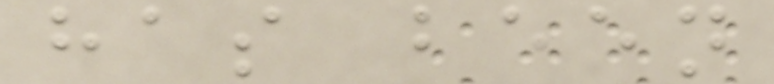has been
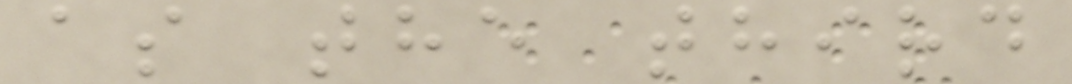as the third
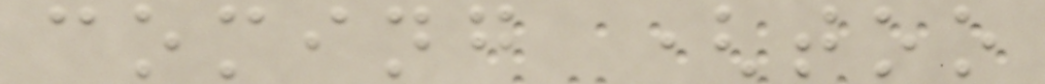coming (too
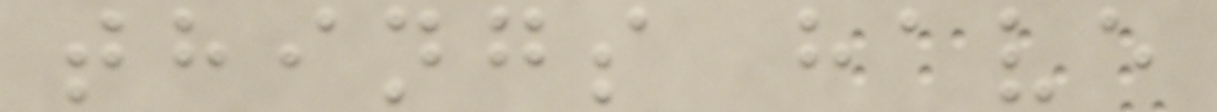things have
